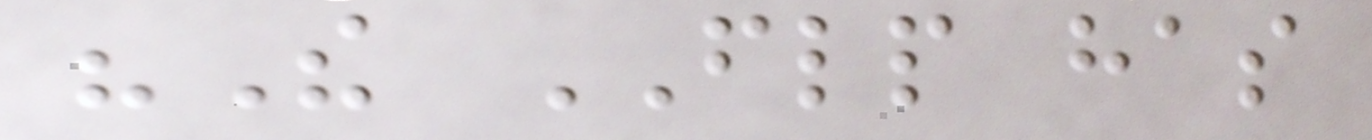"The FLP has
